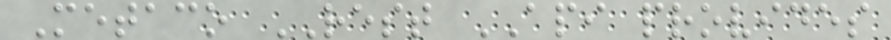Metaco REST API provides
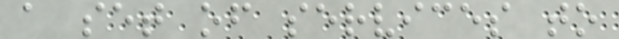a set of services to
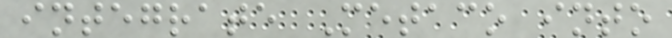integrate Metaco into
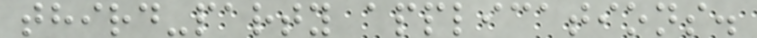third-party applications.
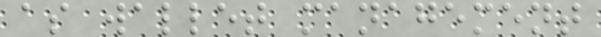as wallet management
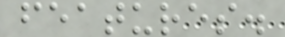features.
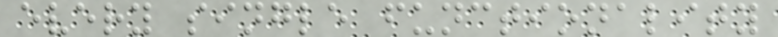every single functionality
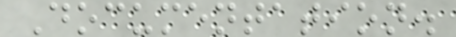Documentation.
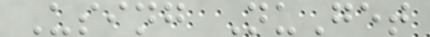Using NuGet
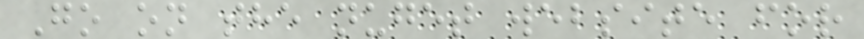Go on the nuget website for
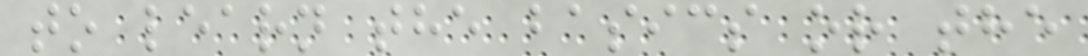to learn the basics or the
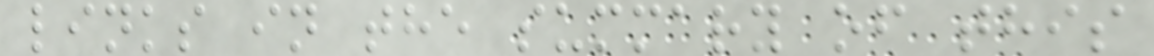links in the summary of this
